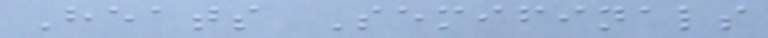Heats Semifinals
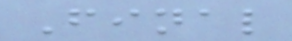Final
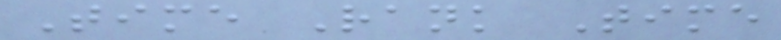Time Rank Time
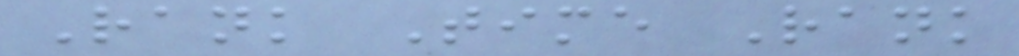Rank Time Rank
